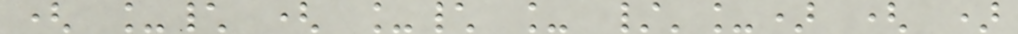( _\ ( _\ _ /'_) ( )
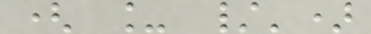( _ /')
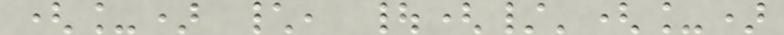(_) \, |(/'(_)
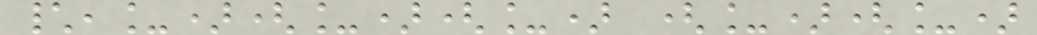\,_)(_)(_) (_)(_)
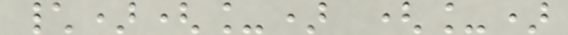\)(_) (_)
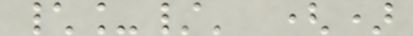\_/' ()
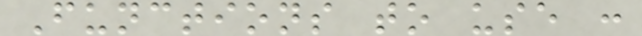Functions to use :
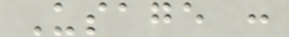Usage :
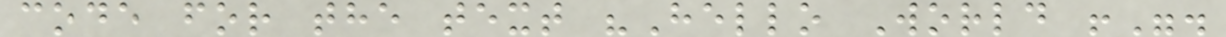code for the text "Hello World !".
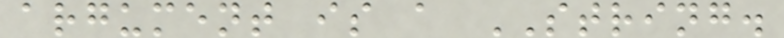argument is a STRING.
